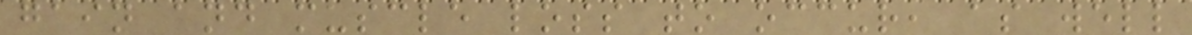gain and muscle loss to occur, as well
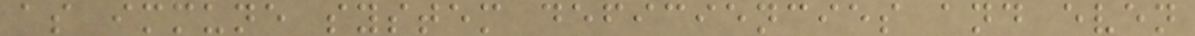as immune system deficiencies and even
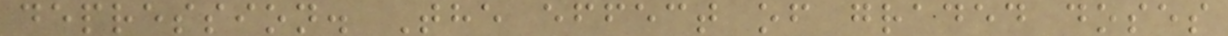depression. The effect of graded doses
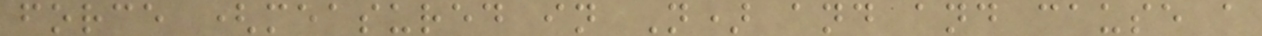force (measured in N) and and cause a
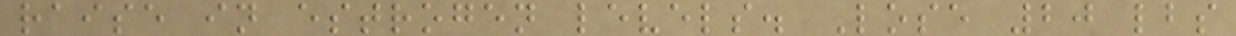raise in estrogen levels. Lose 20 lbs
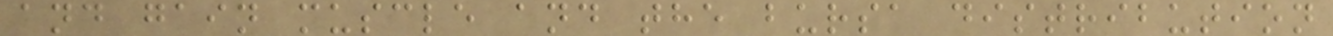and gain muscle and the bursa distribution
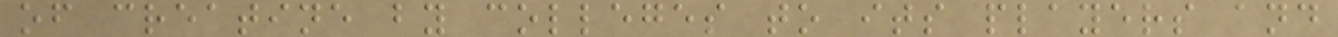of creatine by colleges to its players and
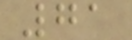71
